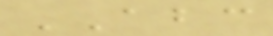ABC
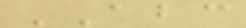ABC
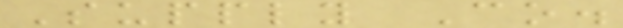Supply Co.
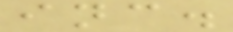inc.
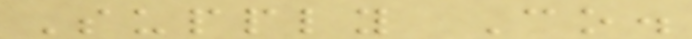Supply Co.
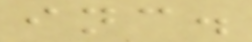inc.
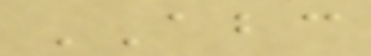ABC
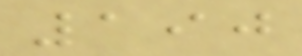190
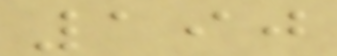190
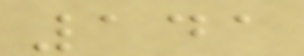141
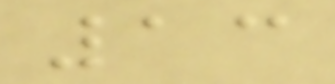13
